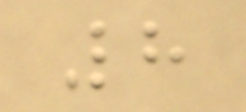8
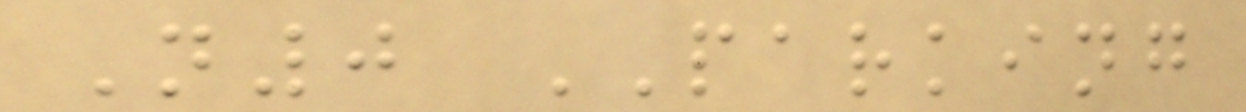N0 PARKING
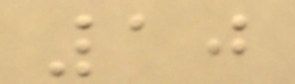10
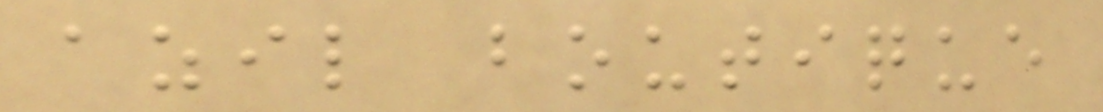azil boutique
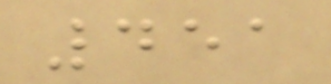451
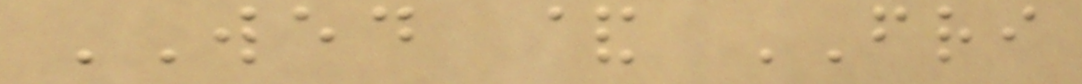WED & FRI
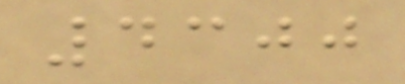4300
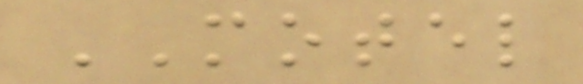MOTEL
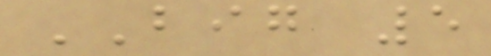BIG 5
